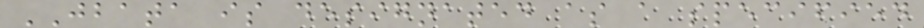JBATA is designated as a specified
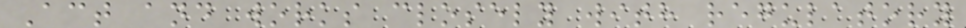Act and works closely with regulatory
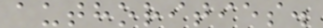authorities.
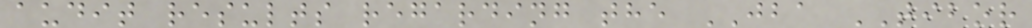audit results regarding the JBA TIBOR
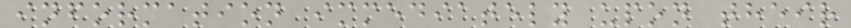information immediately upon their
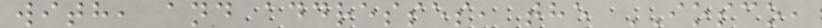with, and addresses, the IOSCO,
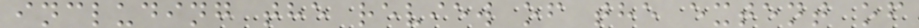including the review of the extent of
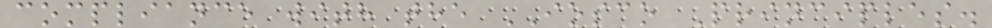compliance with the IOSCO Principles.
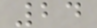24
